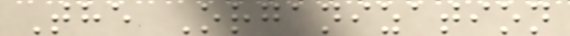The Organization
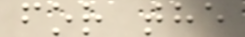for the
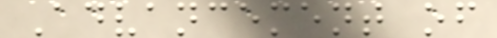Advancement of
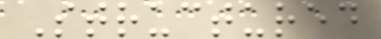Structured
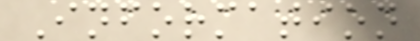Information
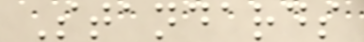Standards
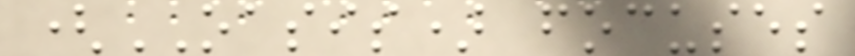(OASIS) focuses
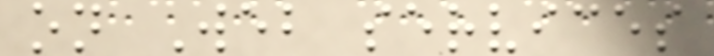on Web services
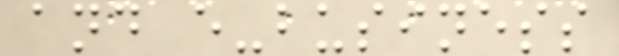and e-business
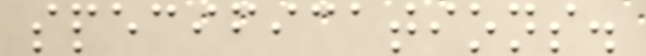specifications.
